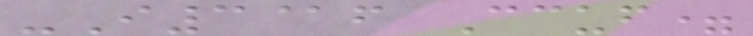-I3@f Ccuf=
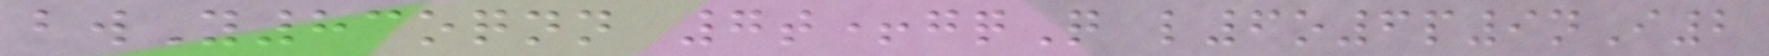bwY83oqnn 7t+gqQ l6o6p9nI2
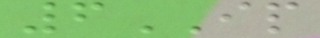6IP
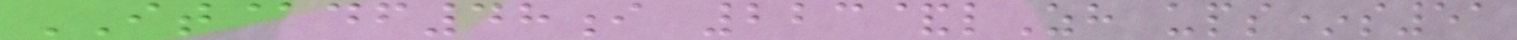IT@df48i 223&lZh ups*s51
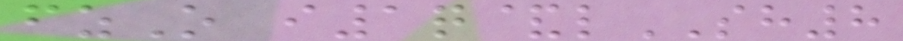fzO i1q&lSH8
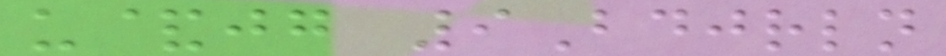u&jg 9Bdjrln
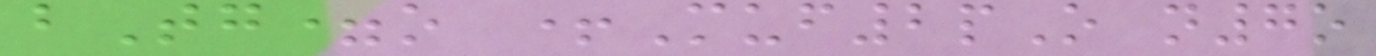bTg=o +Muf2pO n7o
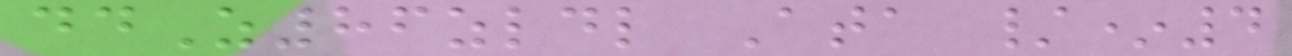ddZ86zldl Ata /*4
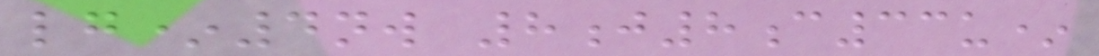lg*4nw 8j8c33u*
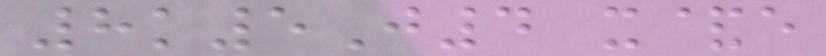8k5J4 x&e
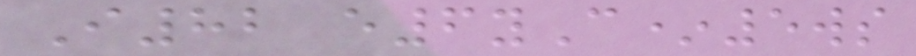I82 e6yC*5ws
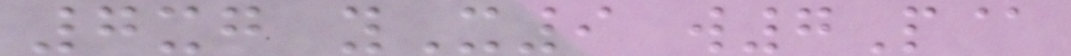7xg yX9 w7P@
